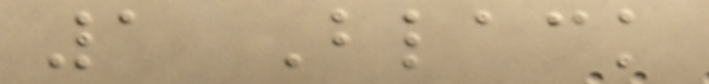1 Black
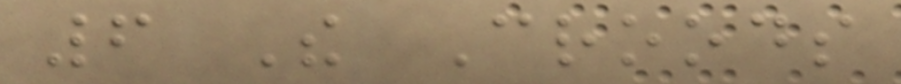6 The Croods
